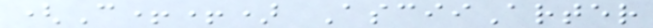(C++) AsciiArter
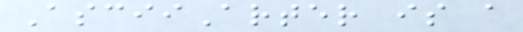AsciiArter is a
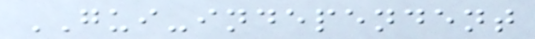GUI-independent
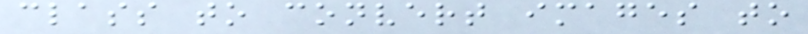class to convert images to
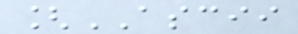[ASCII
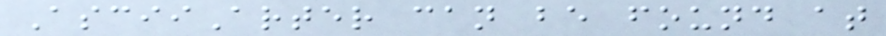AsciiArter can be found at
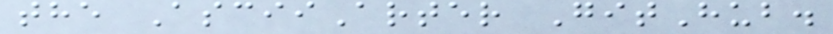the AsciiArter GitHub.
